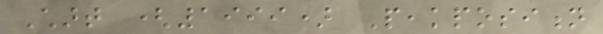Chart (1999) Peakposition
